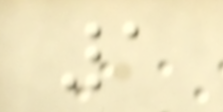1
